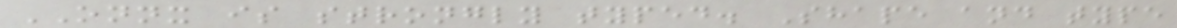ONNX is strongly typed. Shape and type
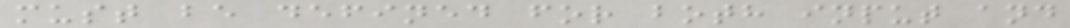must be defined for both input and
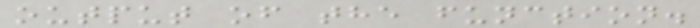output of the function.
